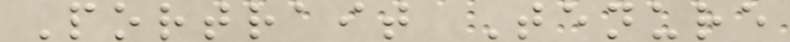Portrait Tenure
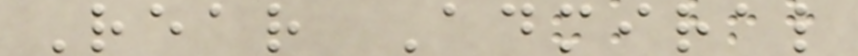Rear Admiral
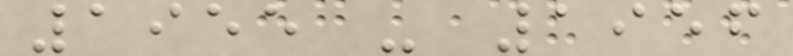1955 - 1956
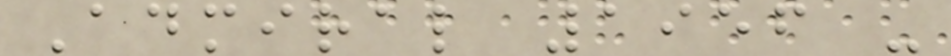Admiral 1956 -
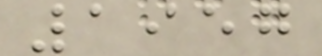1957
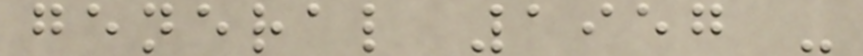general 1957 -
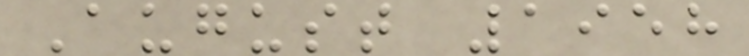August 1958
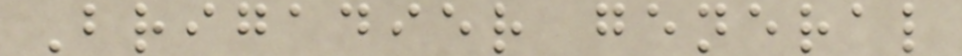Brigadier general
